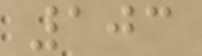103
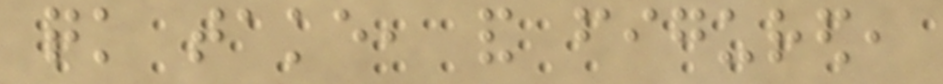quick take, and figured,
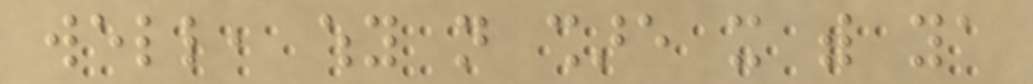well, why not share it with ya
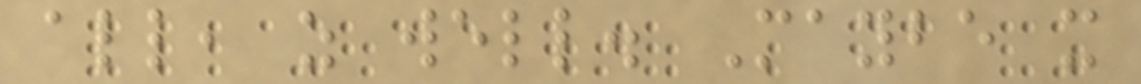all, as well. Maybe it
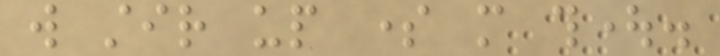will stir up some more thought.
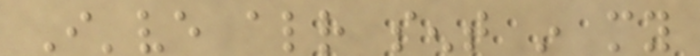I've already sent in my
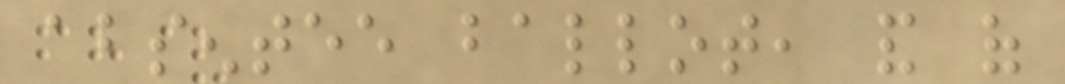absentee ballot, and of
